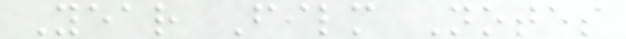Year Film Notes
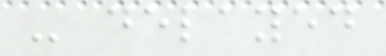- delayed
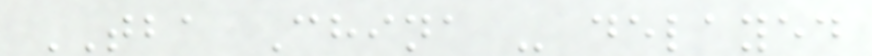TBA China - delayed
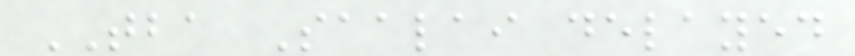TBA Saalai delayed
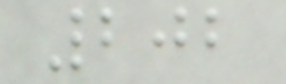202
